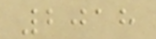2018
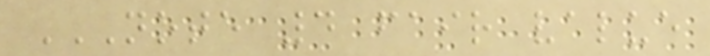NOTE 4 FAIR VALUE
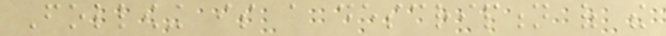Following is a description of the
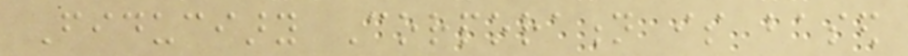Fiduciary Corporation is based
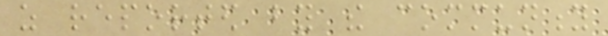as reported by the community
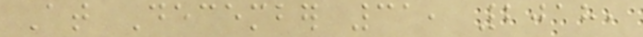At December 31, 2018,
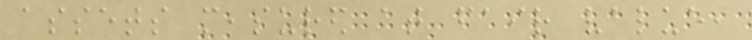assets measured at fair value,
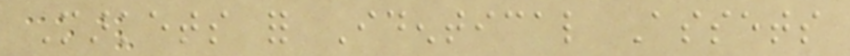Markets for Identical Assets
